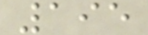195
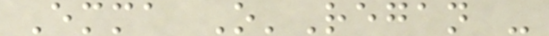Emma O'Regan -
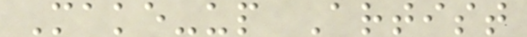Make-up Artist
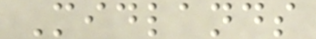Midlands
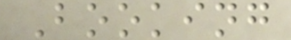Booking
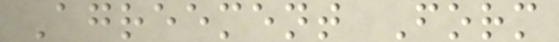Agreement Form
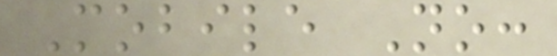Mobile No:
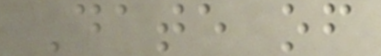Date of
